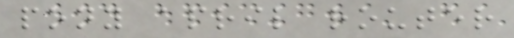pony april router
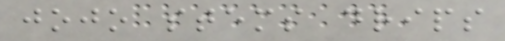jojo stems drips
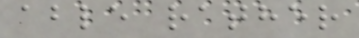able rather
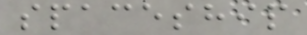spaceship
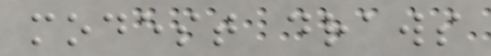modest draws
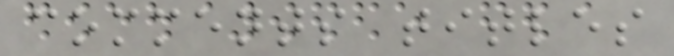comments titles
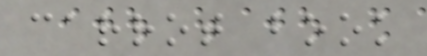carrot book
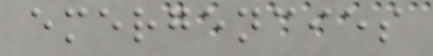emergencies
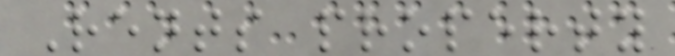Rents property
